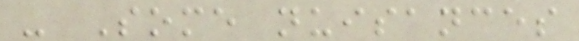- Some nuisances
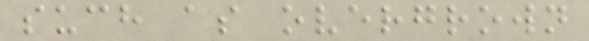such as overgrown
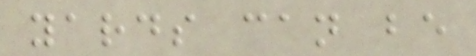yards can be
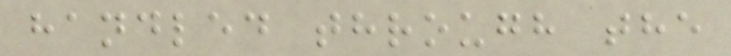handled through the
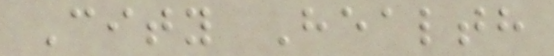City Health
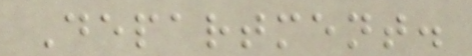Department.
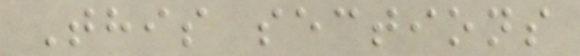This sections
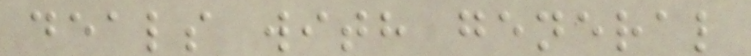deals with general
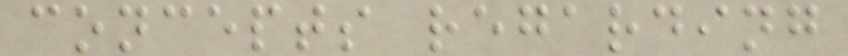concepts regarding
